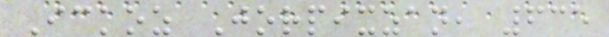Ickoz Jorpixzan, 635
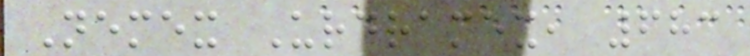Nemex Urdramex, 683
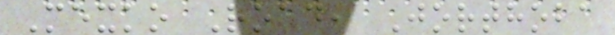Mexko Road, Jorthoba
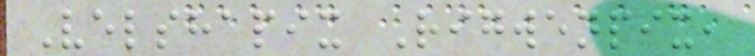Velshapix Rigwenpix,
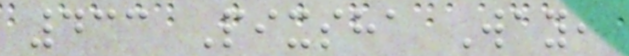433 Pixsha Way,
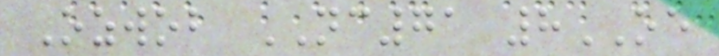Ozwob NC71 8OE
